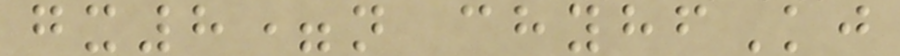gx8=n chyhfKj
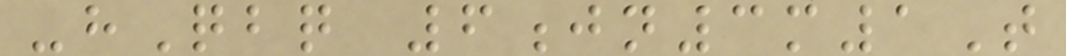-hQbq 6jn3m1T
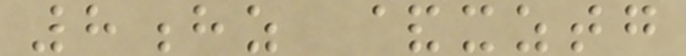8hz &xztg
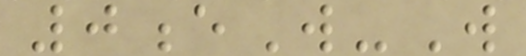0eW-W
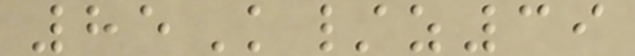85K/z39
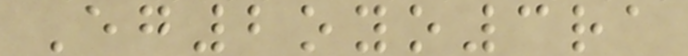Eg2oyo3ra
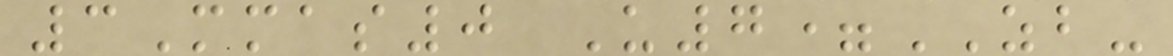3Mmas0 U7=ZB-
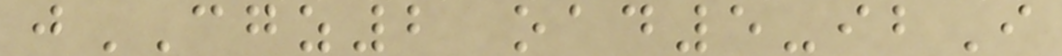jCGZ2 oad5-ibI
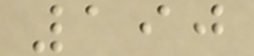190
